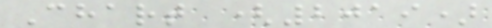Chart (2019)
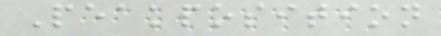Peakposition
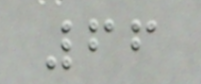66
